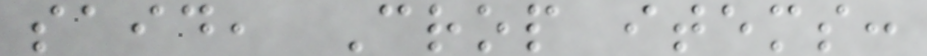said, Crop items:
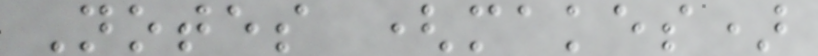Notes (makes)
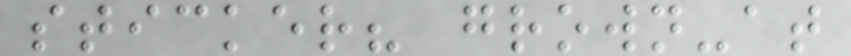sticker? grown-at
